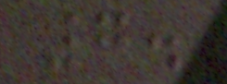7.
